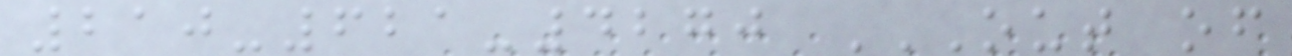210-621-4270 OUT OF
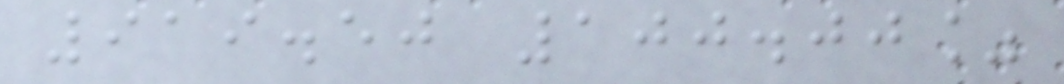919.50 100.00%
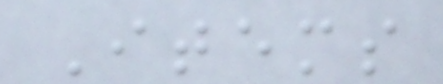Items
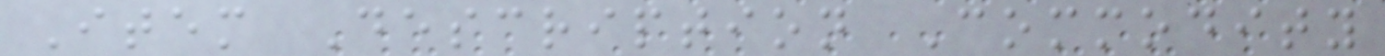Item Description Commodity
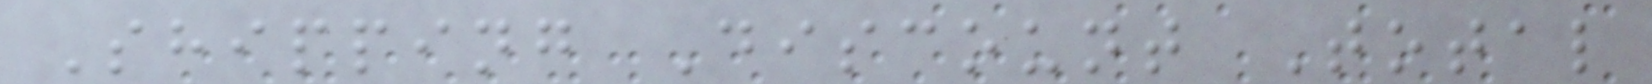Shipping Discount Total
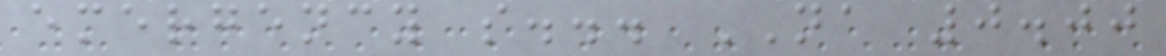emergency s... NA 0.00
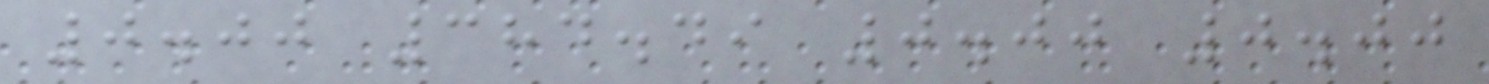0.00 384.49 0.00 0.00
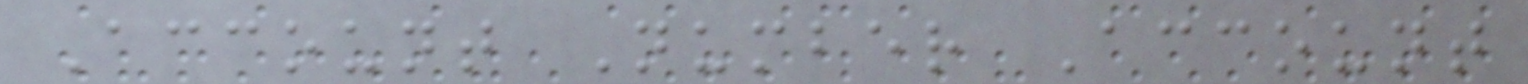Account Number Account
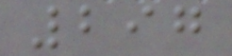297
